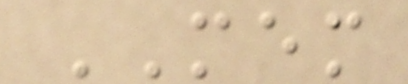MEM
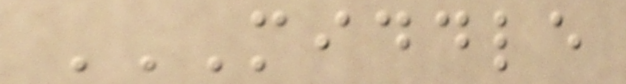MIDDLE
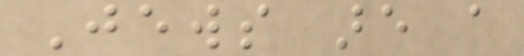Jews are a
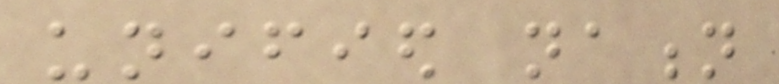unified nation
